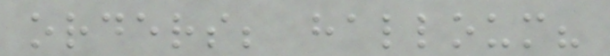orders; halloum?
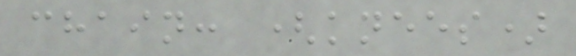chain: (knees)
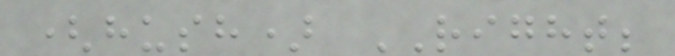(hush) RIGHT;
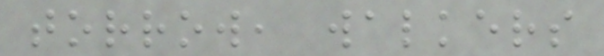torrow, walkers
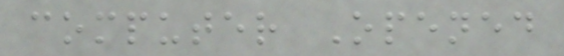computer Opened
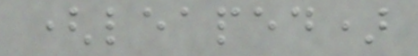(leaped)
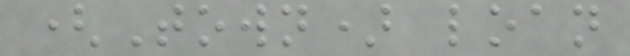(Town) loan
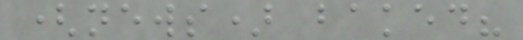(news) baked?
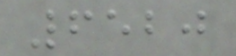6520
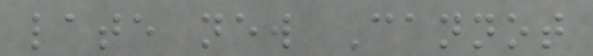late new Cannot
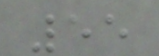55
